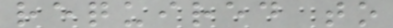required to
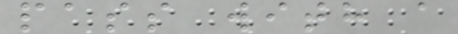pass with a
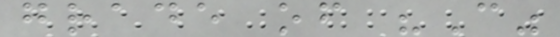grade of "C"
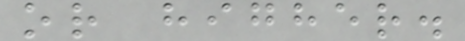or higher.
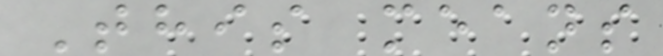This means
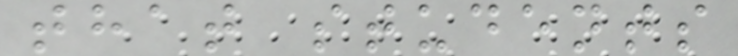that students
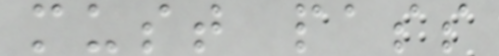must pass
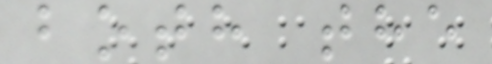both the
